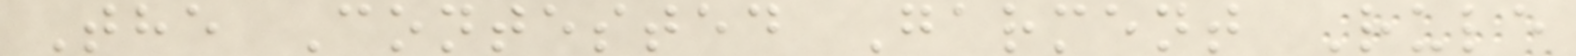The Contested Garment Rule
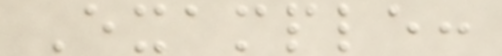Example:
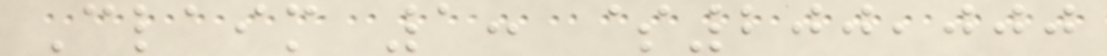Claim 1: $200,000
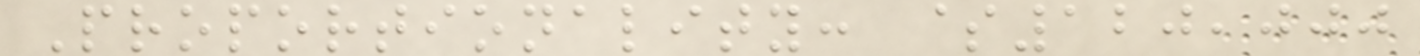Proportionality: $120,000
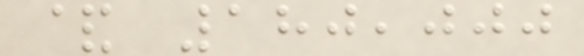& 180,000
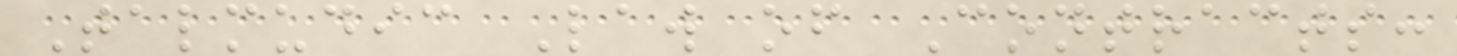Talmudic Law of Contracts:
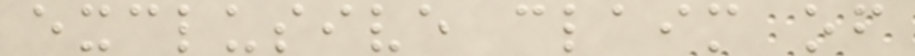exclusive claim of
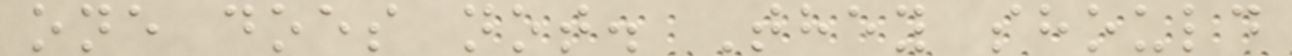one does not. They should
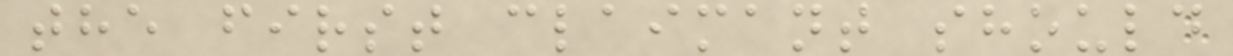the first claimant should
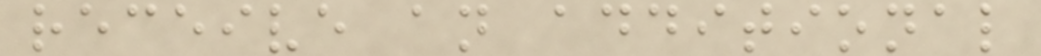receive an additional
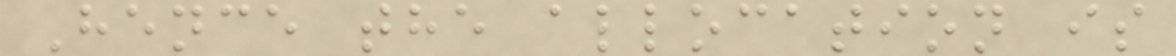Hence the allocation is
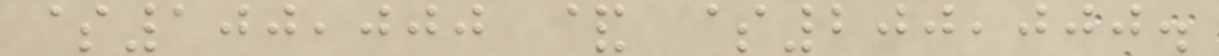$100,000 & $200,000.
